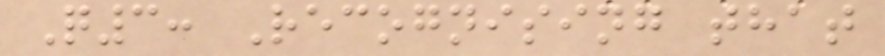Q3: Recognising that
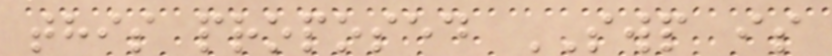this proposed SWP is
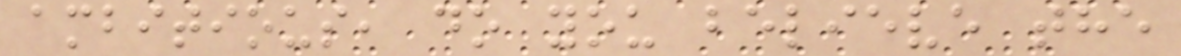ambitious, do you believe the
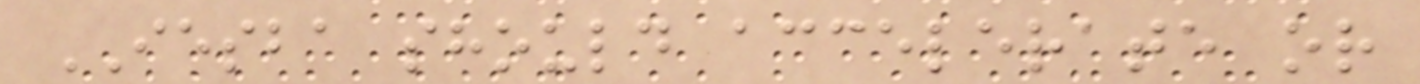IESBA should accelerate or
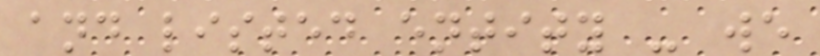and listed entity - we
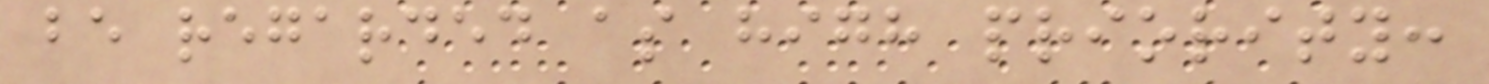be regarded as high priority:
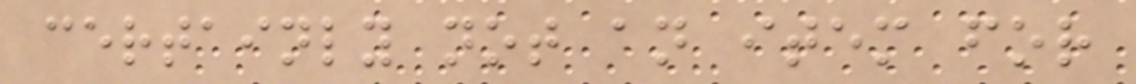certainly not an item for
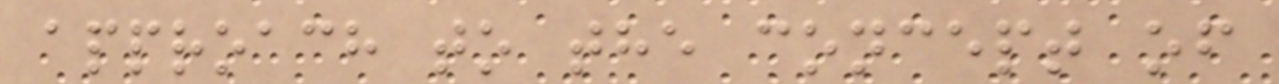approach to the concept of
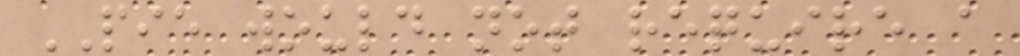PIE would not require a
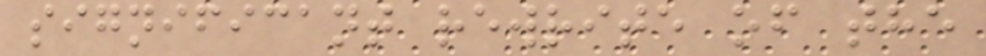significant rewrite of the
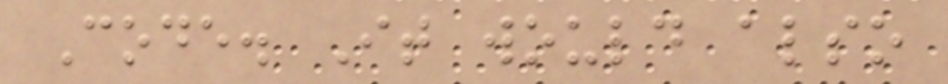Code. It would also
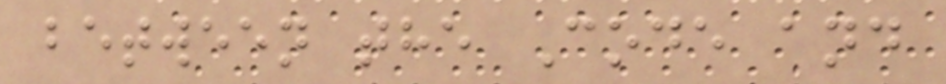between the Code and
